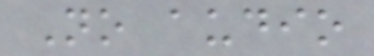No audio
